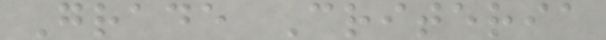Grade Criteria
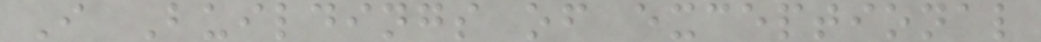I Buildings of exceptional
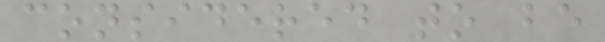considered to be
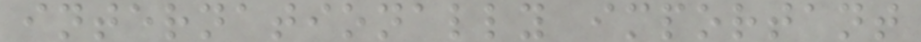internationally important
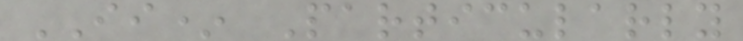II* Particularly
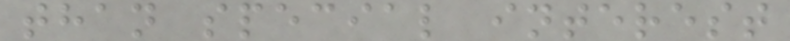than special interest
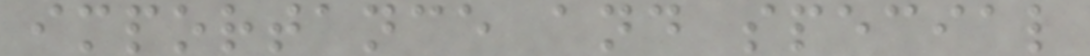importance and special
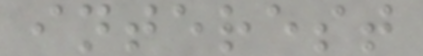interest
